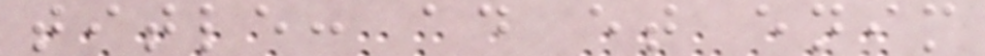title: ad et enim
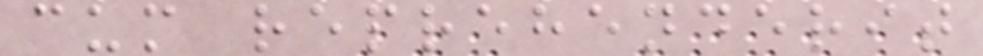cum reprehenderit
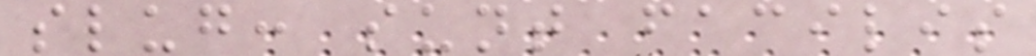slug: sunt facilis
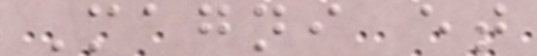Magni et
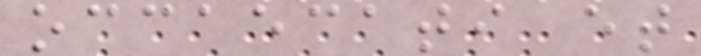occaecati et
